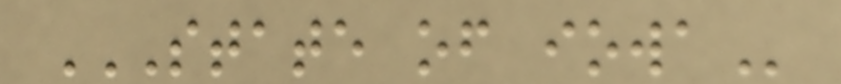STATE OF IOWA
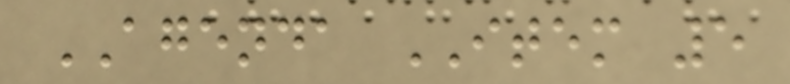AGENDA ITEM 5
